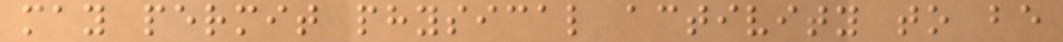may permit physical activity to be
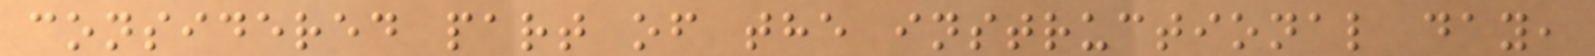considered part of the instructional day,
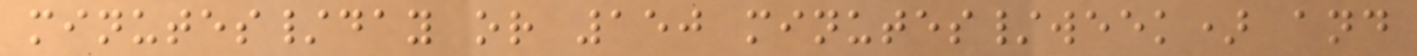minutes/day or 150 minutes/week) and
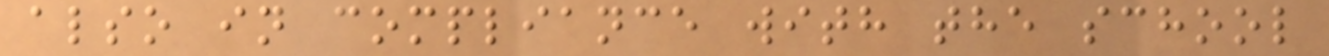also in compliance with the school
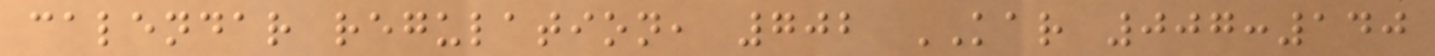calendar regulation, 702 KAR 007:140
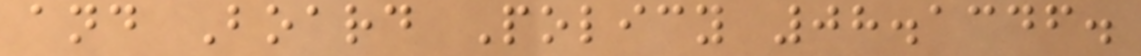and Board Policy 08.1346.
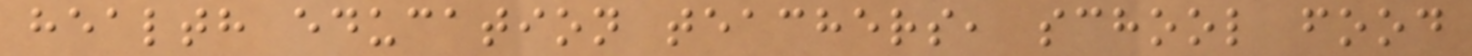health education teachers, school food
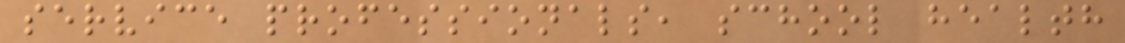service professionals, school health
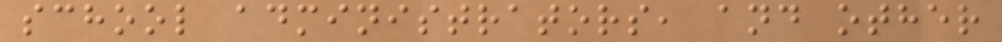school administrators, and other
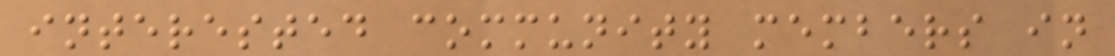interested community members in
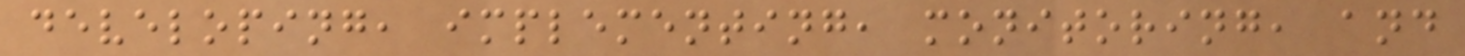developing, implementing, monitoring, and
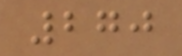270
